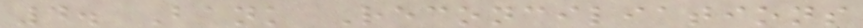4. Bank Reconciliations
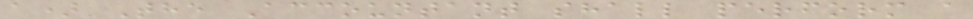a) The Accountant shall perform a
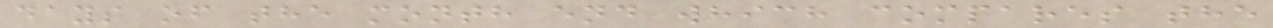days of the month end which compares the
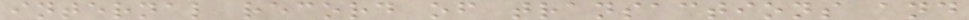internal record of transactions and
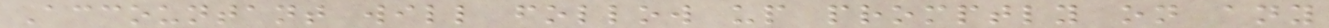Accountant will follow up promptly on any
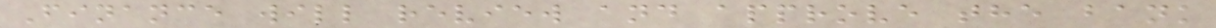Finance will review and approve the bank
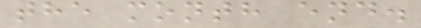the month end.
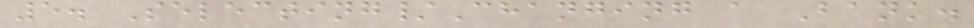5. Selecting/Changing a Bank.
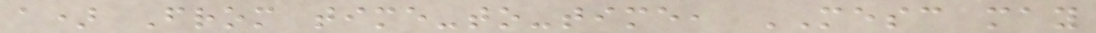a) From time-to-time, MESC may
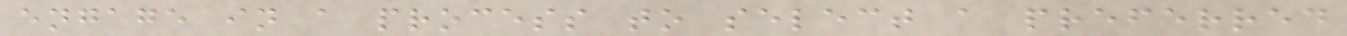engage in a process to select a preferred
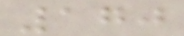170
